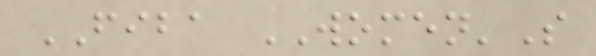FIBA WOMEN'S
